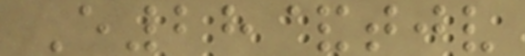E28&tjv
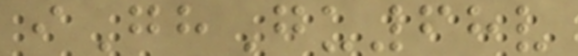iGhGu68v
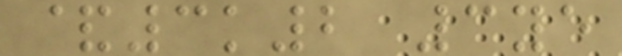&3k2 3ye
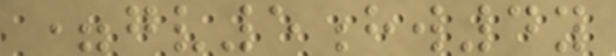=gv5hw4y
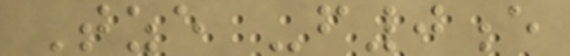Tze -f0e
